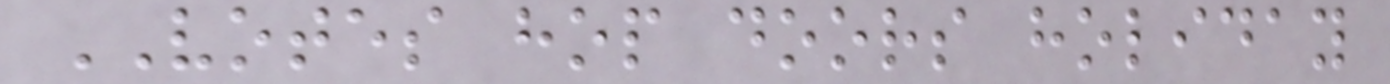VOTES hop doors holiday
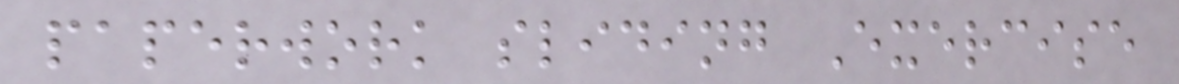paperwork sliding Exercise
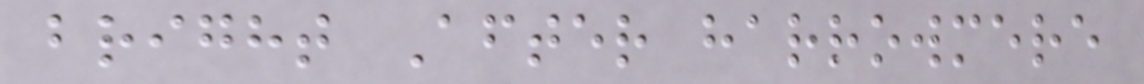bright After harrowmere
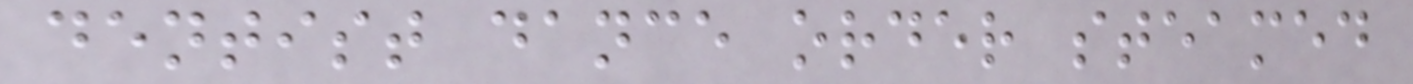dentist dance order steamed
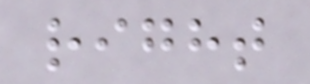right
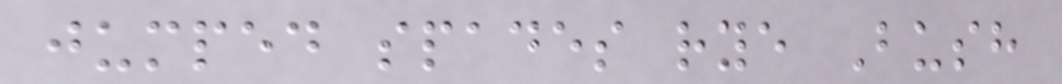jumped spades rye Bush
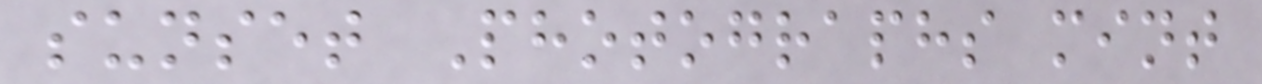sunset Photographs mint
